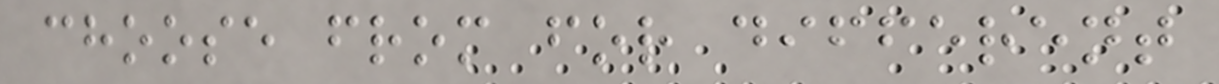choose from for different
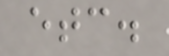etc.
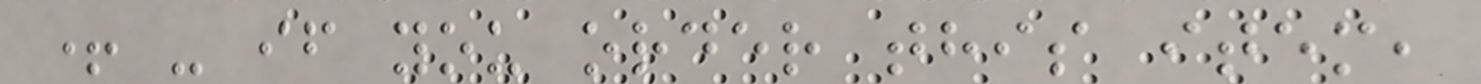+ - if you order this item,
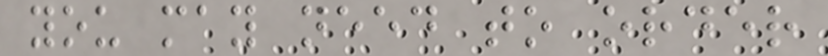you may need to order
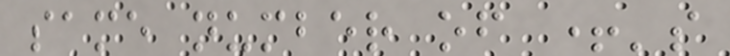same number of +'s
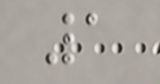1
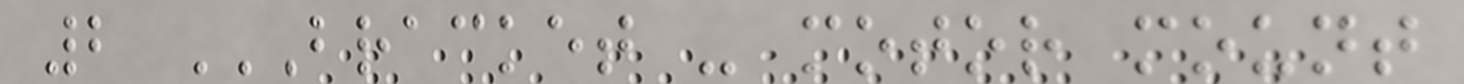2 BRACKET - MOTOR MOUNT
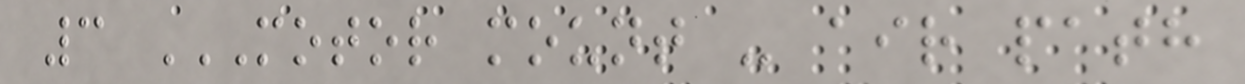3 MOTOR MOUNT - AIR PATH
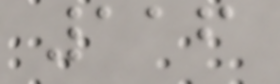116
